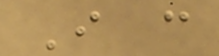I can
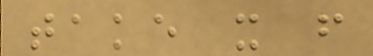take it from
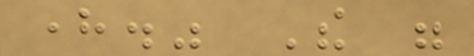here." The were
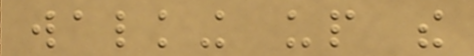walking up the
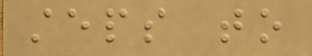steps to
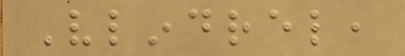Vlindrel,
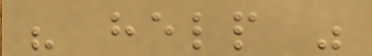his help was
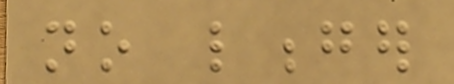no longer
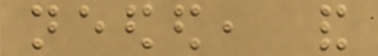needed, and
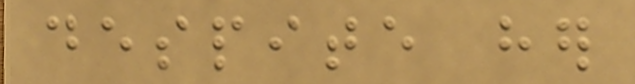despite her
